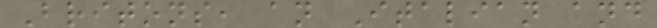Britons, an Italian and
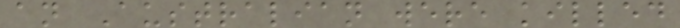an Australian were killed
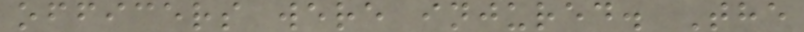officers were injured. The
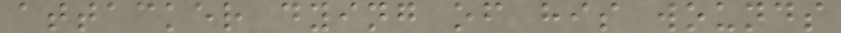attacker dying of his wounds
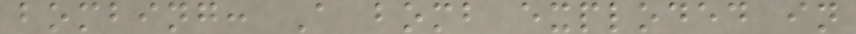bombing: A bomb exploded in
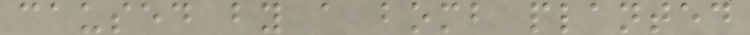caused by a bomb planted
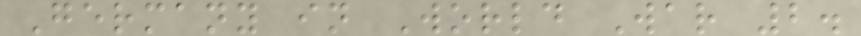Germany in World War 2.
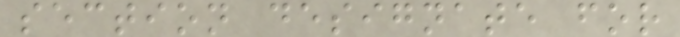section designate for
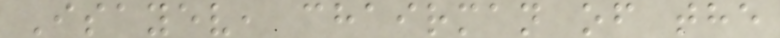Isayev, chairman of the
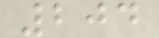204
